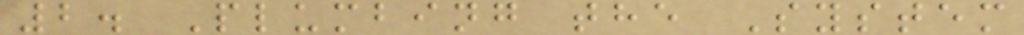2. Plumbing the System
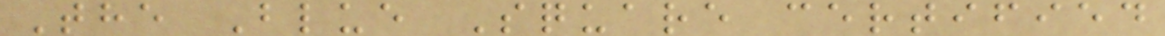The Blue Square certified
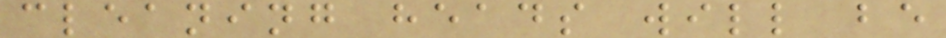cleaning heads will be
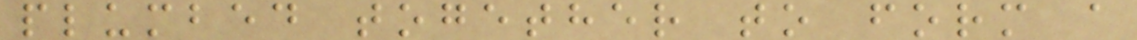plumbed together to form a
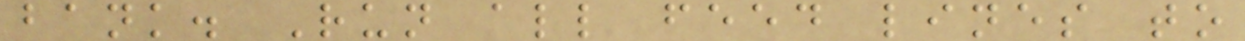bank. Run all feed lines to
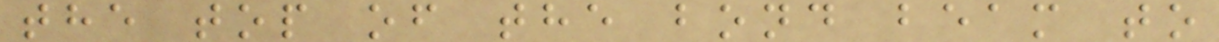the top of the bond beam to
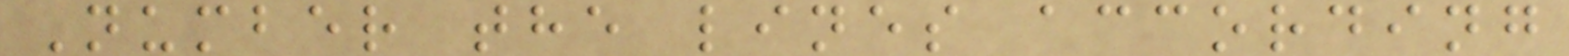Number the lines according
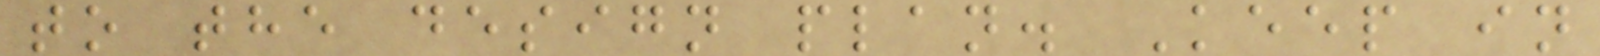to the design plan. Keep in
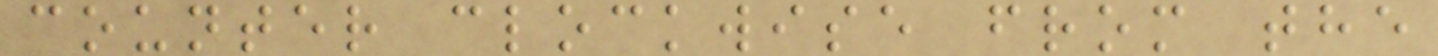counter clockwise from the
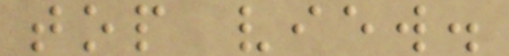top view.
